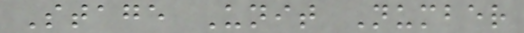Stage Unit Number
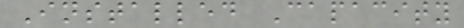Installed Capacity
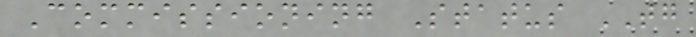Commissioning Status TG
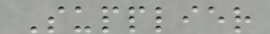Supplier
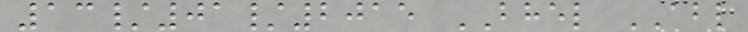13/01/2015 BHEL ABL
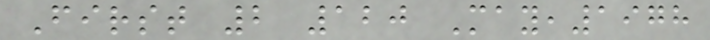First 2 120 May,1978
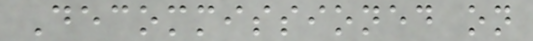Decommissioned on
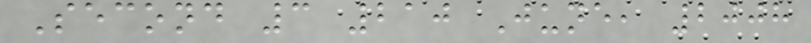Second 3 210 June, 2008
